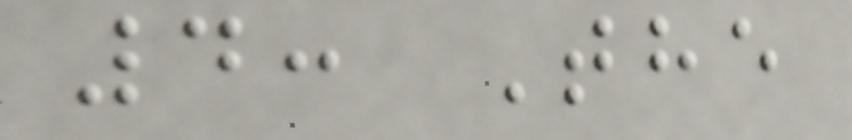4: The
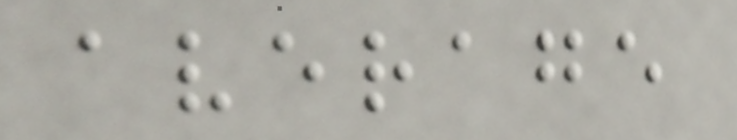average
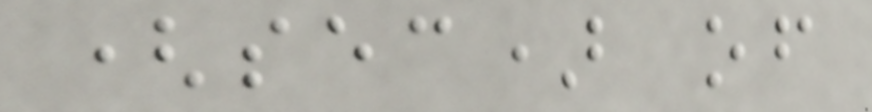(sec) of
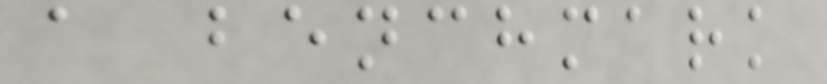a benchmark
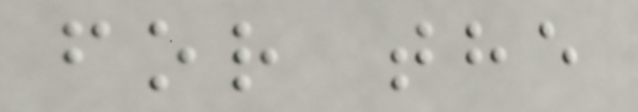for the
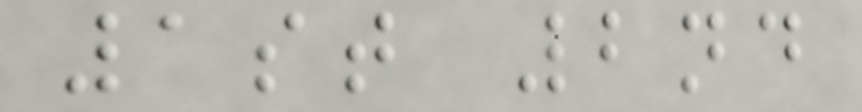1st 2nd
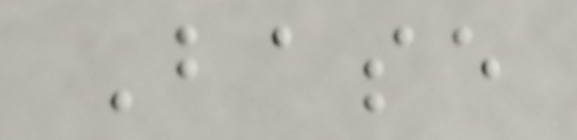Base
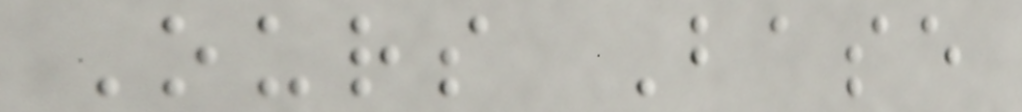Ours Base
